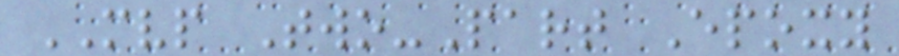MVP Two-Part Epoxy
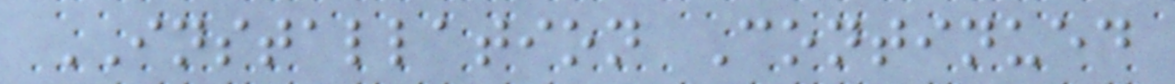INSTALLATION Continued
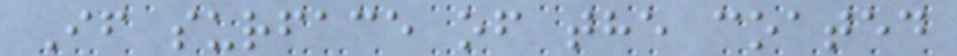If surface of the coated
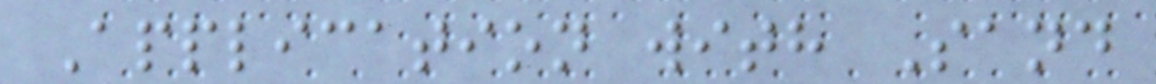Application with Sand
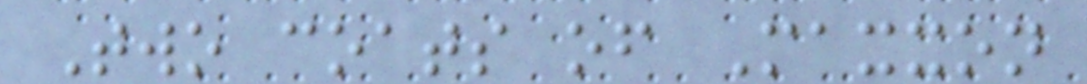Two coats of Maxxon
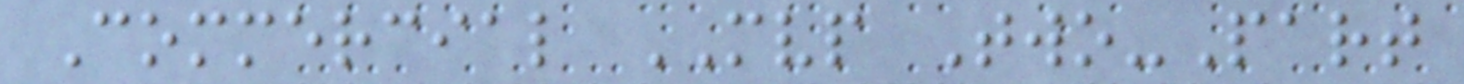Commercial MVP Two-Part
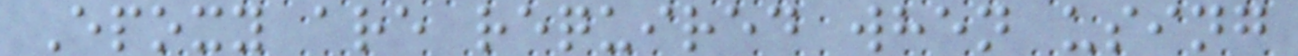Epoxy are required when using
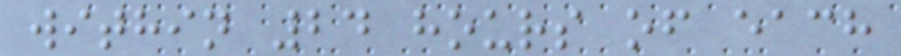within 24 hours of each
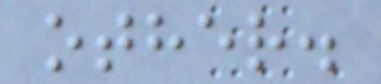other.
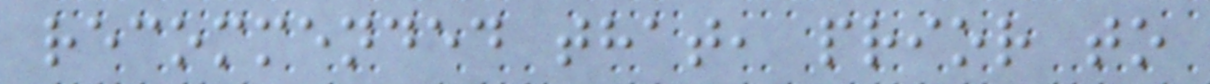recommended that, prior to
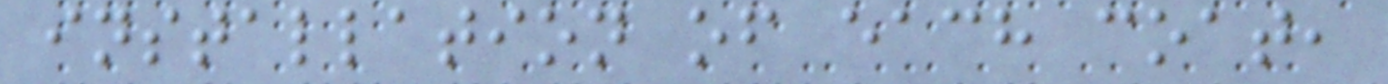installation of each coat,
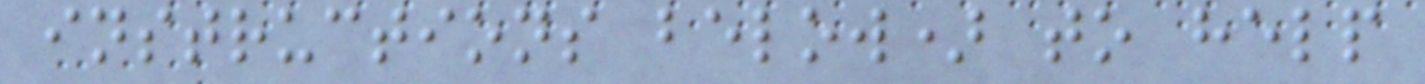instructions below) to help
